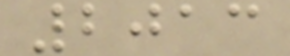2013
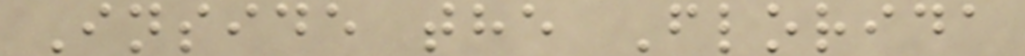Inside the Florida
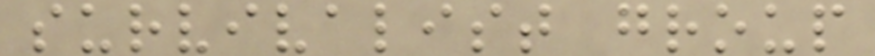survivalist group
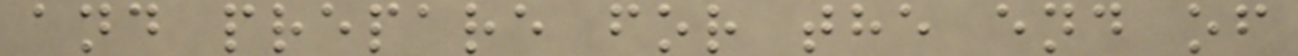and prepare for the end of
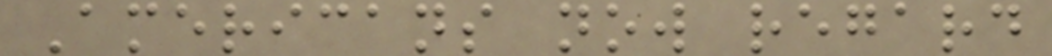Americans now regard
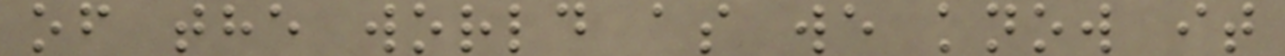of the world as we know it
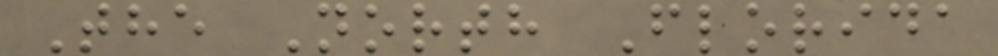The North Florida
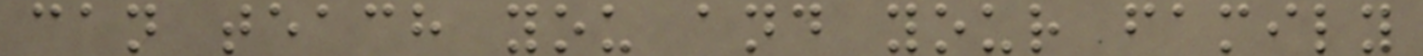can teach you and your family
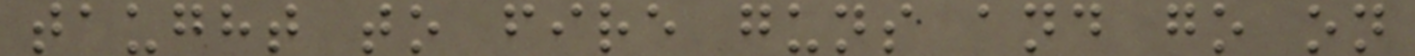taught to fire guns and go on
